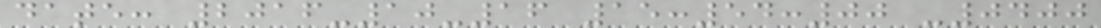date: 2016-10-16 15:54:00 -0400
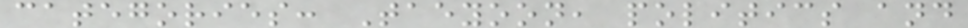categories: Taeyoon, politics and
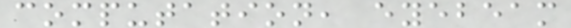computation, eyebeam
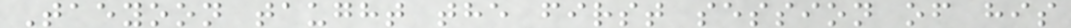Taeyoon taught the first session of his
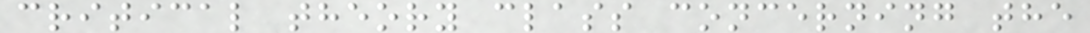critical theory class concerning the
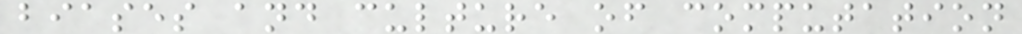biases and culture of computation
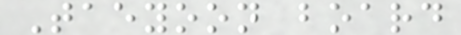Taeyoon board
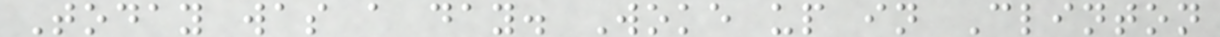Today was a day. Woke up in Clinton
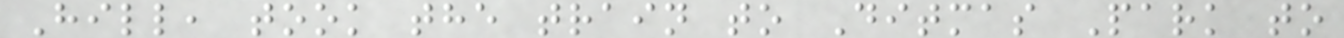Hill, took the train to Ditmas Park to
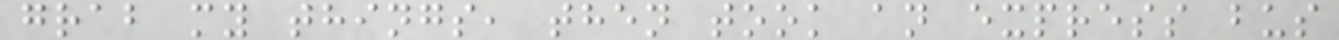grab my things, then took an express bus
